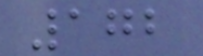172
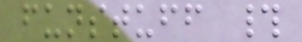funstuff #
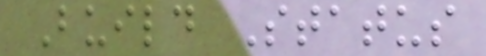Build Status
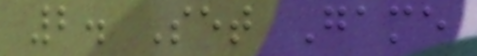2. Set Game
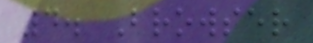4. Browser
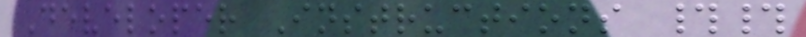Developer Instructions ##
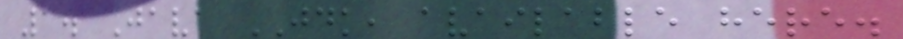1. Java JDK, available here.
